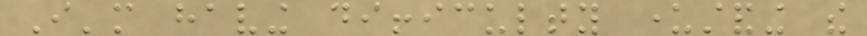I'm having difficulty understanding the
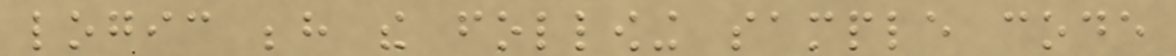logic behind the following sample code
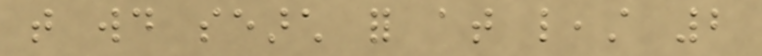that would search for at least 2
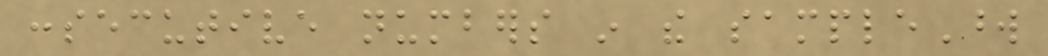consecutive numbers in the sampleWord
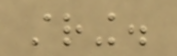string.
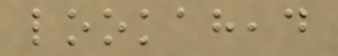lookahead
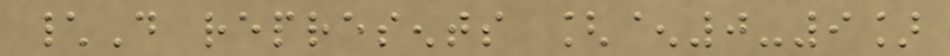\D represents [^0-9]
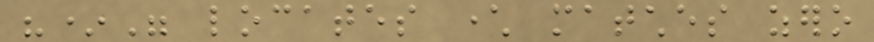"*" locates character matches zero
